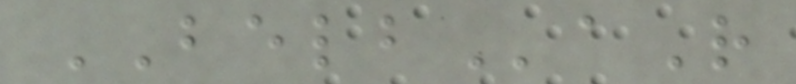BELBaR
